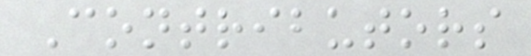Contributors
